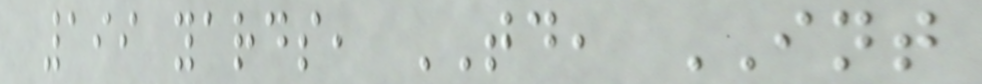199 yards, TD, INT
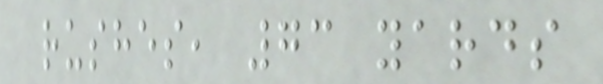rushes, 73 yards
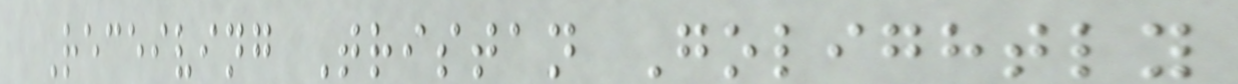Receiving Tristan Golightly
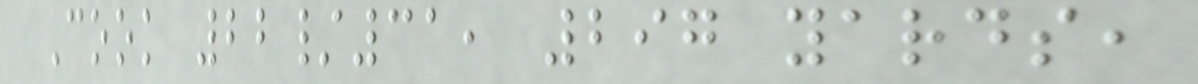Cook 22/31, 297 yards,
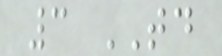3 TD
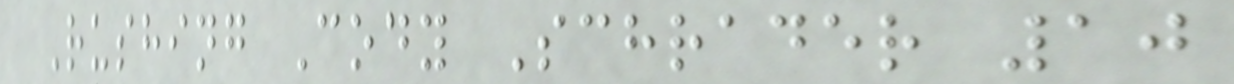Rushing Cody Schrader 10
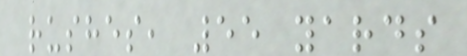rushes, 55 yards
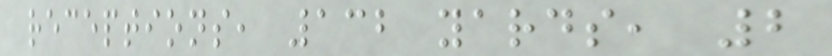receptions, 132 yards, 2
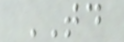TD
